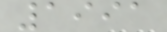1991
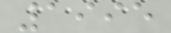1995
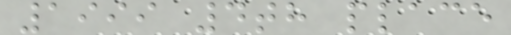1999 4th place
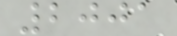2001
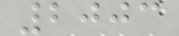2003
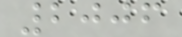2006
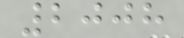2008
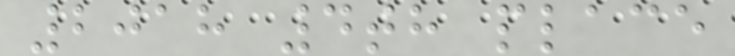2018 4th place
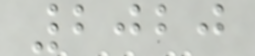2020
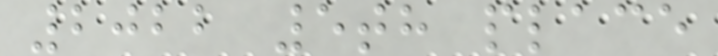2022 5th place
